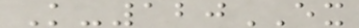K-120EX
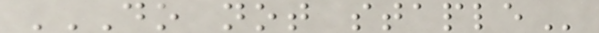DO NOT STAPLE
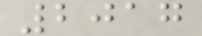2017
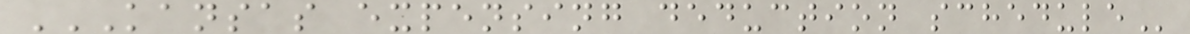KANSAS EXPENSING DEDUCTION SCHEDULE
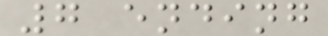7 ending
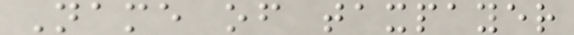Name of taxpayer
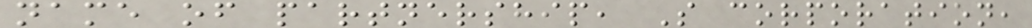name of partnership, S corporation,
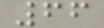66
